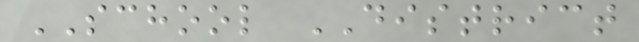SCHOOL DISTRICT
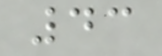43
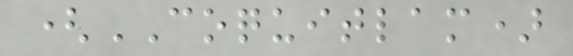(COQUITLAM)
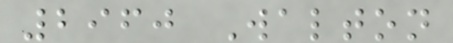2960 Walton
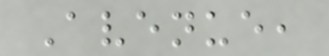Avenue,
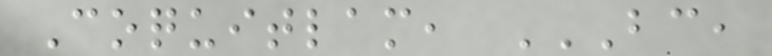Coquitlam, BC,
